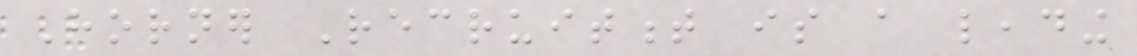Horner Recruitment is a leading
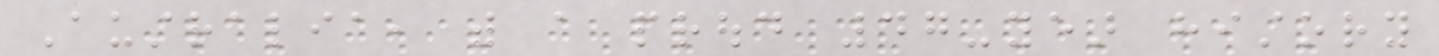Australia, with a proud 47-year history
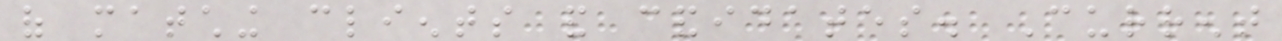of matching clients and candidates. Current
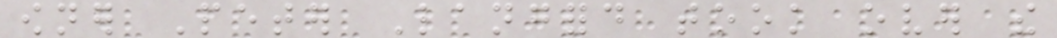owner Peter Langford took over the
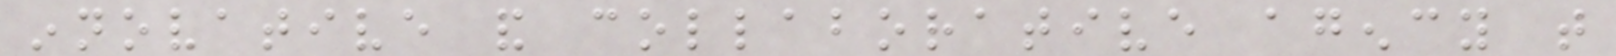innovative and collaborative agency that
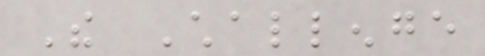The Challenge
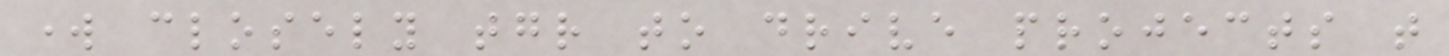work closely together to drive projects that
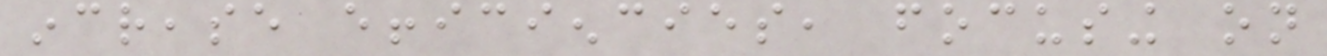increase efficiencies, focusing on
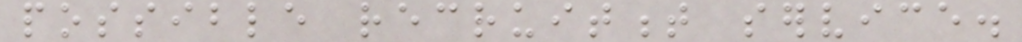possible recruitment service.
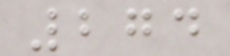274
